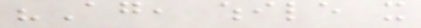"Again, while it
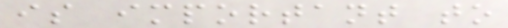is important to
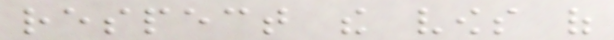respect the vows of
